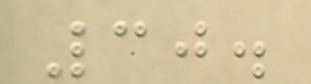30.
